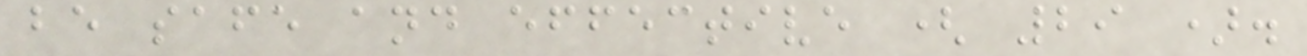be safe and effective ( 29 ).
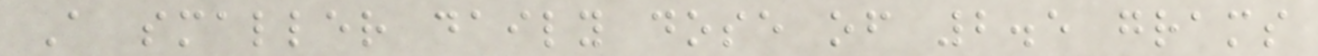A smaller daily dose of 2.5 grams
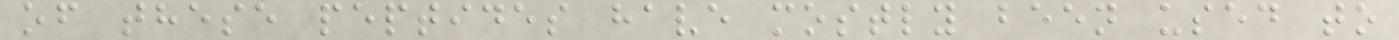of these peptides have mostly been used to
